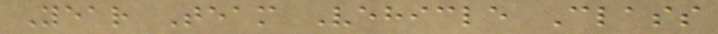Year Team Vehicle Class
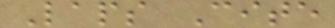Laps Cite
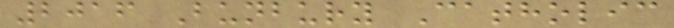2016 Bunbury Catholic
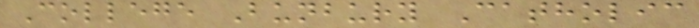College Bunbury Catholic
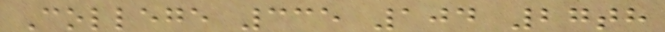College 335 104 27th
